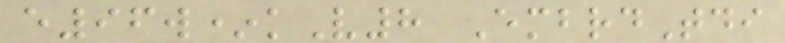e96w*kV8 EmbrdTdi
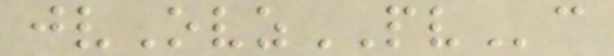jvOvzPVc
